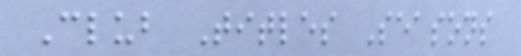Club Titles Seasons
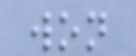won
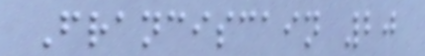Franciscain 20
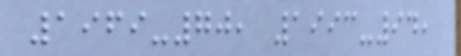1969-70, 1993-94,
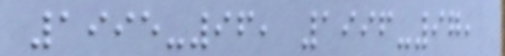1995-96, 1996-97,
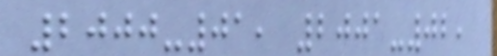2000-01, 2001-02,
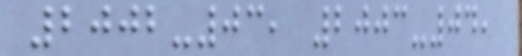2002-03, 2003-04,
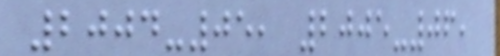2004-05, 2005-06,
